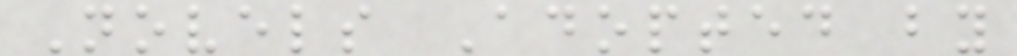Novels Adopted by
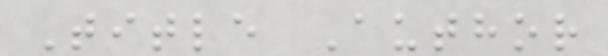Title Author
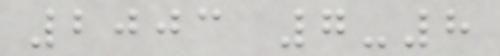2003 7-8
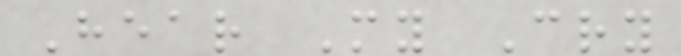Hear My Cry
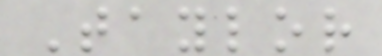Taylor
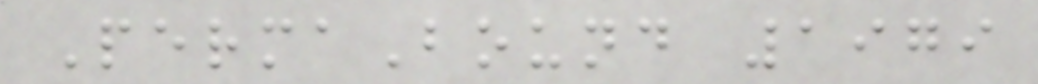PermaBound 1979
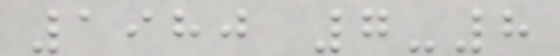1980 7-8
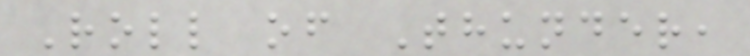Roll of Thunder,
